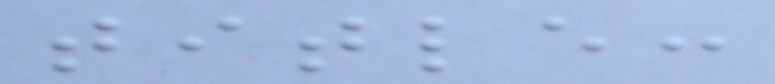title:
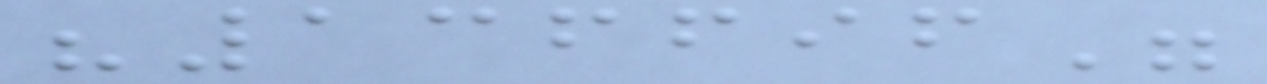"136696"
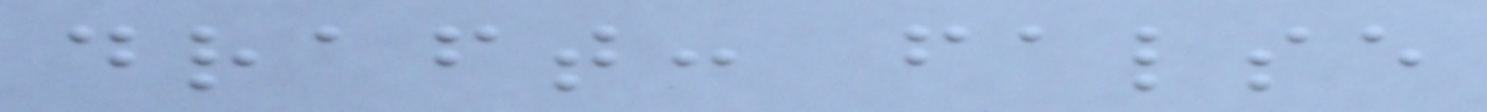draft: false
